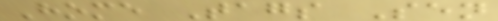Home Tags Sen
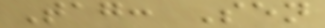Tag: Sen
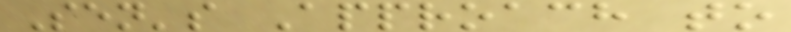Sen's Approach to
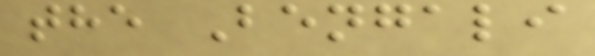the Bengali
